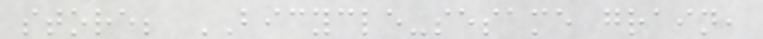store; BICYCLE-sesame grain,
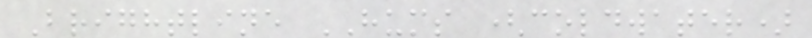Brightline HUMS (coldwater)
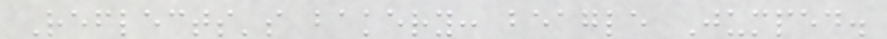Reflects's bakery: beagle Jumped.
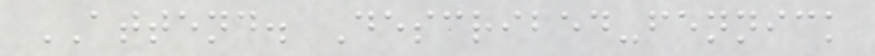ATTEND. Described-fennick
